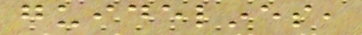guidelines,
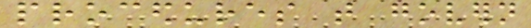procedures that govern
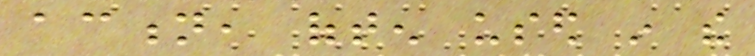action, often used in the
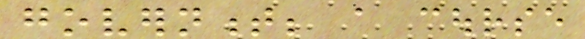government; a course
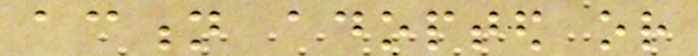action adopted or
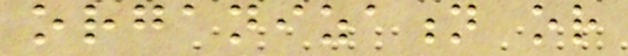organization or
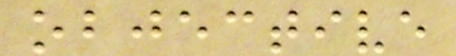objective
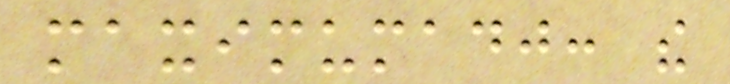maximumadj: the
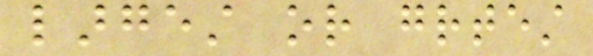largest or greatest
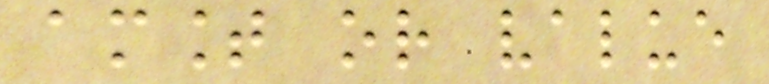amount or value
